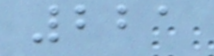221
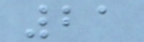21
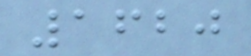1620
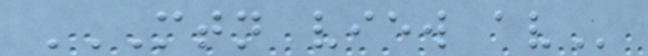MTN VIEW AV
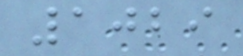1029
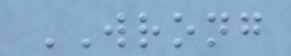WRONG
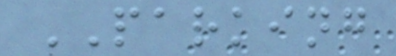PARKING
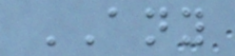ANY
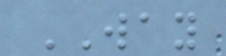WAY
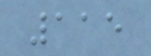115
